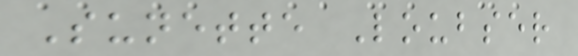Sunette Loubser
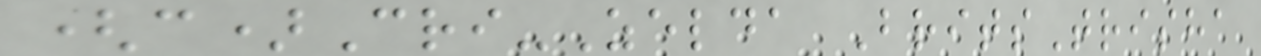(c)Cri-Zelda BritsTrisha
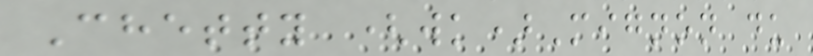Chetty (wk)Mignon du
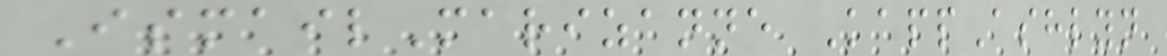IsmailMarizanne KappAshlyn
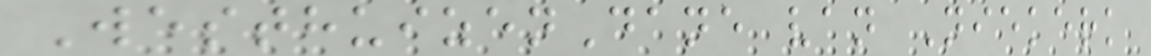WesthuizenDane van Niekerk
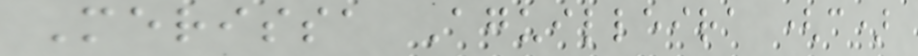Merissa Aguilleira (c)
